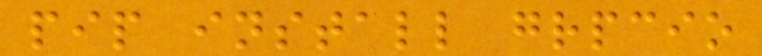pip install grpcio
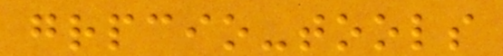grpcio-tools
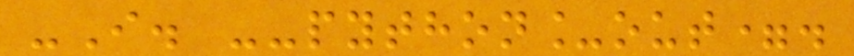-I. --python_out=.
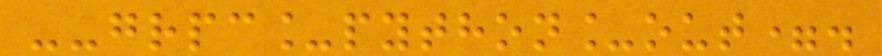--grpc_python_out=.
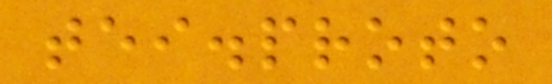tei.proto
